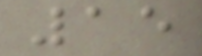15
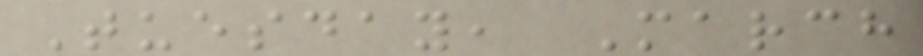Tuesday, March
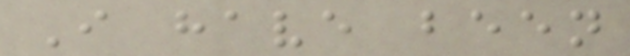I have been
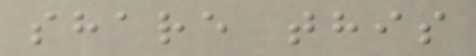share this
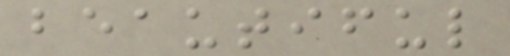beautiful
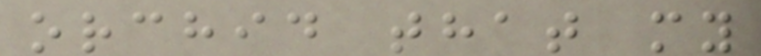orchid that my
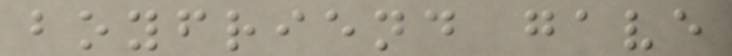boyfriend gave
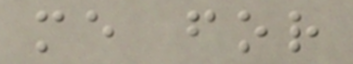me for
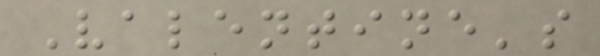Valentine's
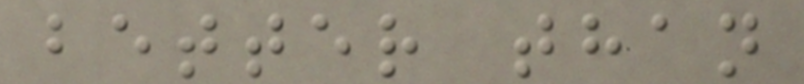better than
